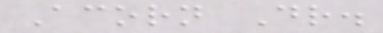Acorn Dr.
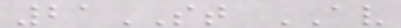21ST AV
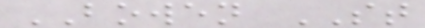BOWEN ST
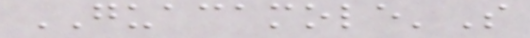GUACAMOLE'S
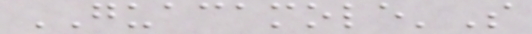GUACAMOLE'S
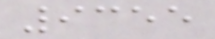9355
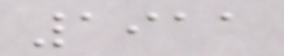1911
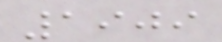1909
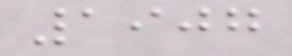1907
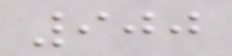900
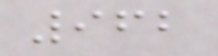962
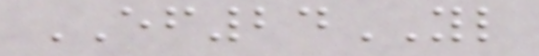EF24YL
